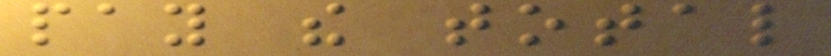pay the total
